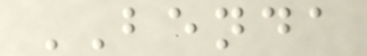BENDA
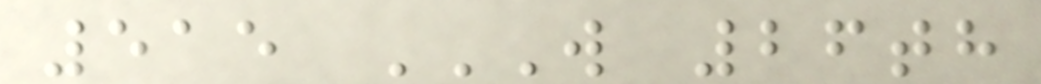515 W 26TH
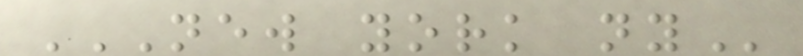NEW YORK NY
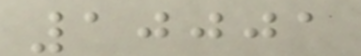10001
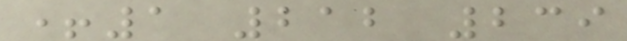+1 212 239
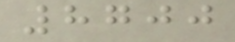8700
